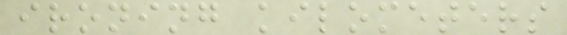ironing kilometers
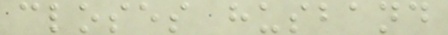closes husband
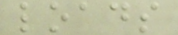loads
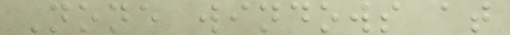None windows at
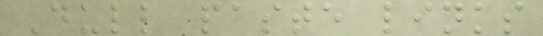Dull paste links
